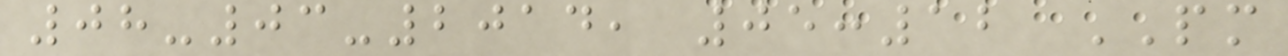08-03-2014, 05:12 PM
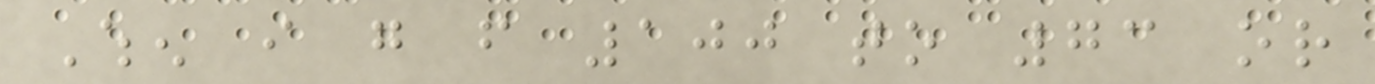When i go from 100 to 73 or
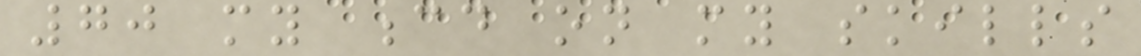70 my cd on my skills
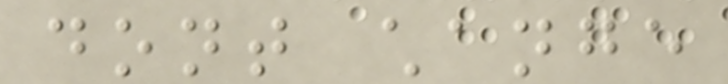dont change
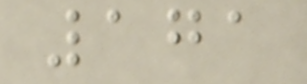171
